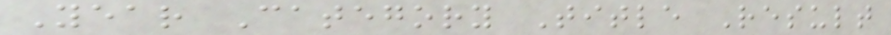Year Category Title Result
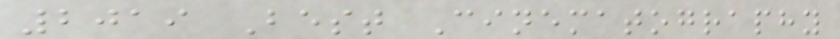2019 Best Cinematography
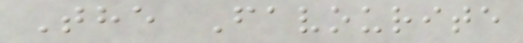The Favourite
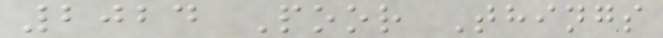2024 Poor Things
